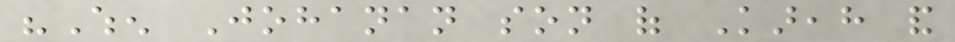"When Johanan son of Kareah and
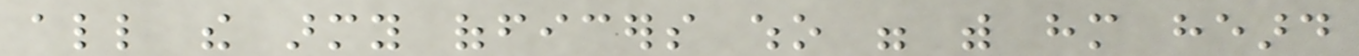all the army officers who were with him heard
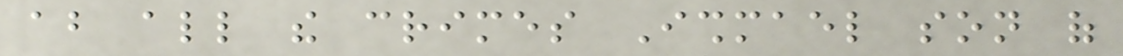about all the crimes Ishmael son of
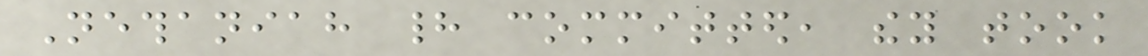Nethaniah had committed, they took
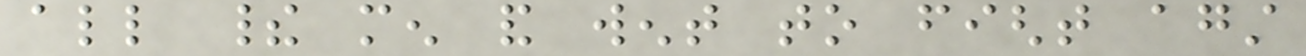all their men and went to fight against
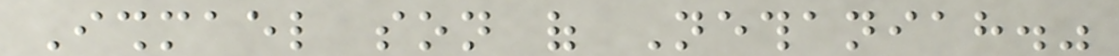Ishmael son of Nethaniah."
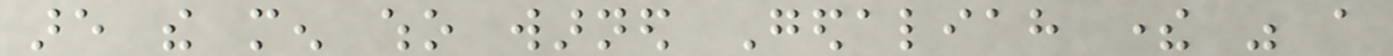are the men who warned Gedaliah there was a
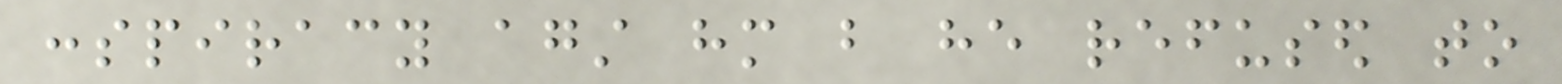conspiracy against him but he refused to
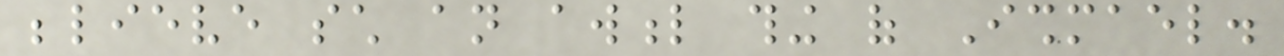believe such an awful thing of Ishmael.
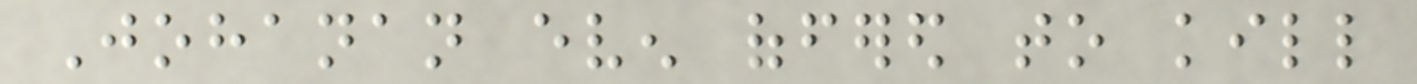Johanan even offered to kill
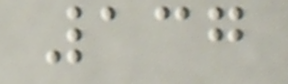137
